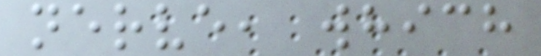nerve, which
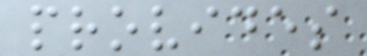provides
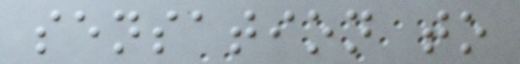sensation to
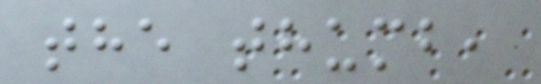the thumb,
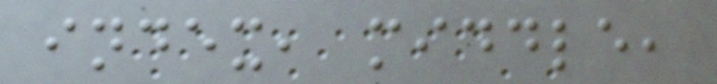index, middle,
